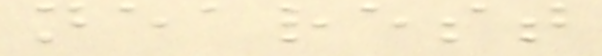nearest
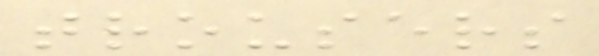trousers
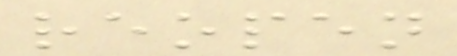reopen
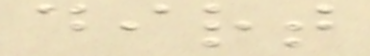dirt
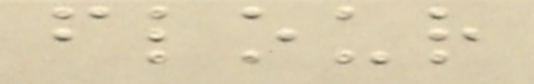flour
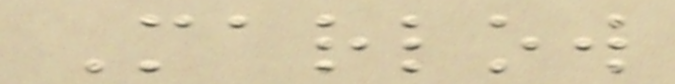Marlow
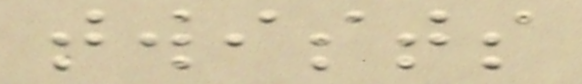twists
